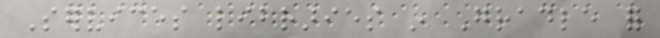Services libraries in Gradle for
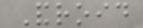Android
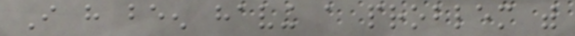I have been having a problem with
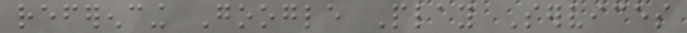referencing Google Play Services
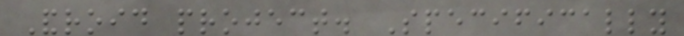Android project. Specifically
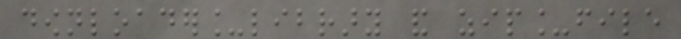downloader_library and zip_file
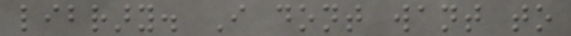library. I dont want to
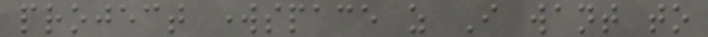project workspace as I want to
